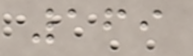169
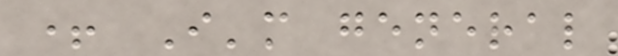+ I'm general
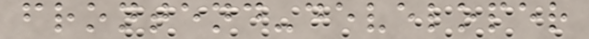frontend-developer
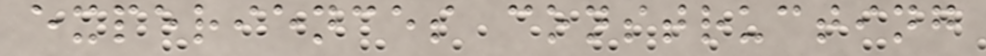experiences constructing
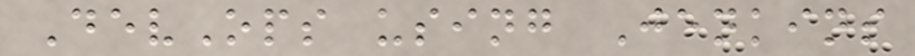DevOps using Jenkins
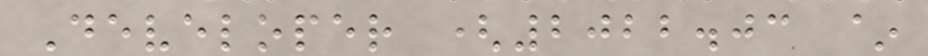Developer (2022.03 ~
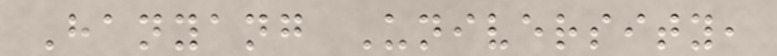Hanyang University,
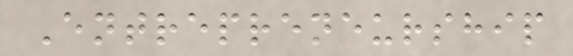Entrepreneurship
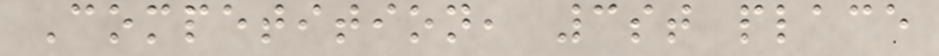Competition, 3st place
